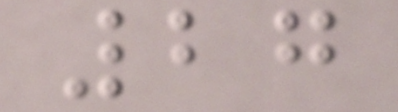27
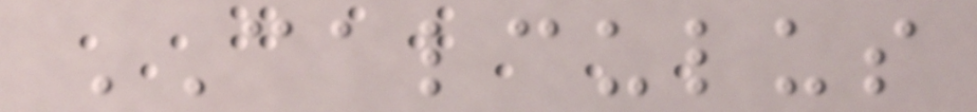CALCULUS
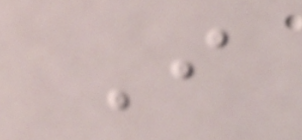I
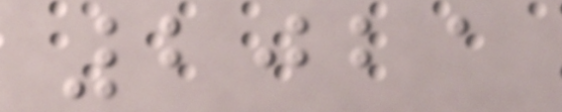2021
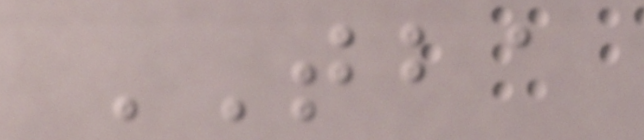TBA
